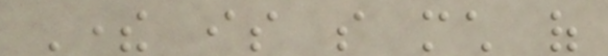There is so much of
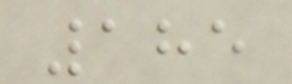185
